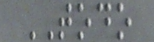TODO
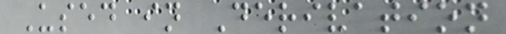Used in Derivation
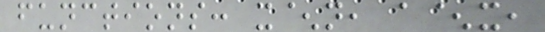functions: x^n, a^x,
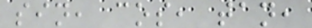sin, cos, tan,
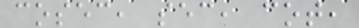cosec, sec, cot,
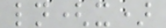ln(x)
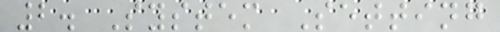2. System Setting
